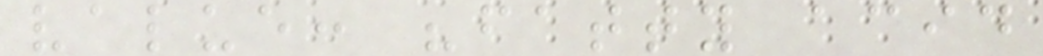value: "fatty acid
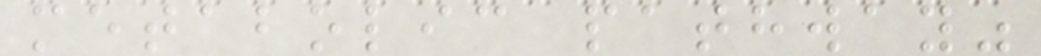metabolic pathway"
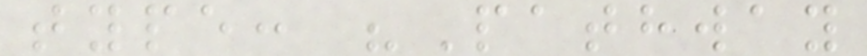type: "Pathway
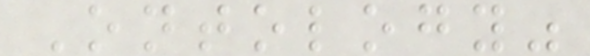Ontology"
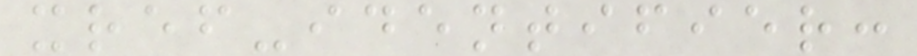xref-identifier:
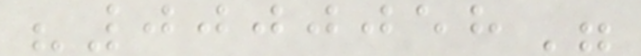"0000058"
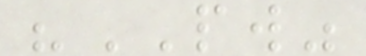"PW"
